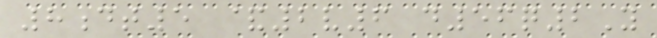8dt5 &2v6 d56q2Y
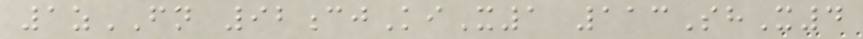1zFN 92cjKiX1 113ShX4
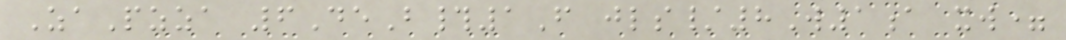ZaPzza 6DeB#1F jls/8W1a xw=
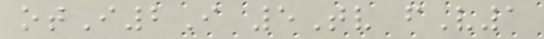otI2I 5Tv fV1
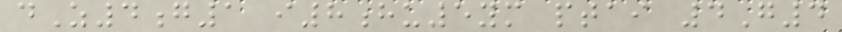dZ4g1 i8hu5ym ptai 4G4
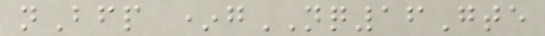nBfp *gNQ16Gte
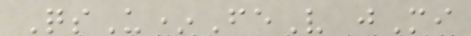QsU*FeV jMi
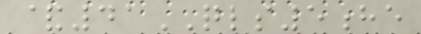&41QLS5he
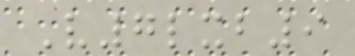V7lxb9
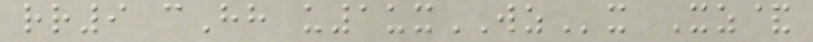rr9 cHh u1uxWZx Xz&
